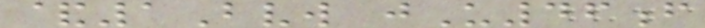&1Bvw jU46f
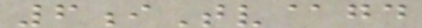6iTv@gd
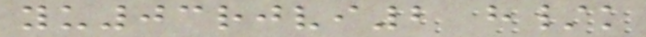yu03rjvi2 h/k
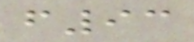f93
